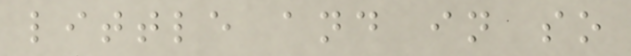little and in so
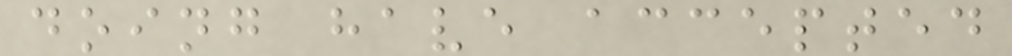doing have accepted
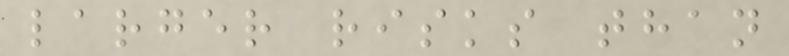larger risks than
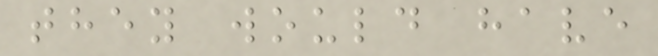they would have
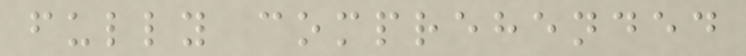fully comprehended
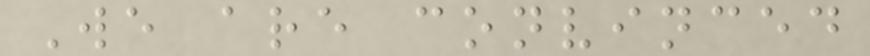We are convinced
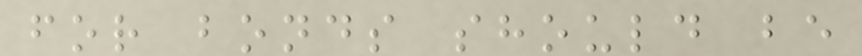for bonds should be
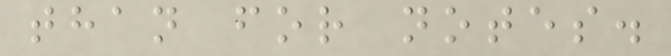than for notes.
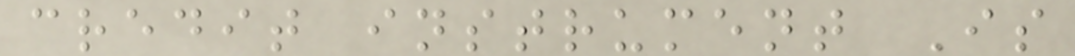credit instrument Is
